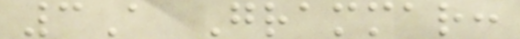3A Grammar:
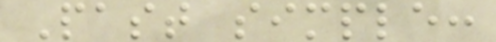Past simple:
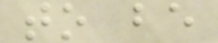to be
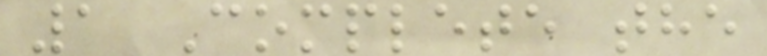1 Complete the
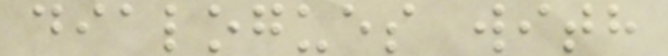dialogues with
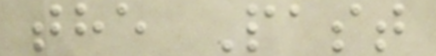the Past
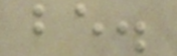be.
